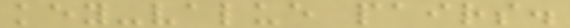key-value pairs.
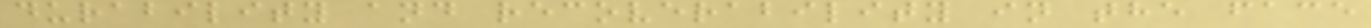durability and recoverability in the face
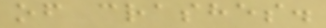of crashes.
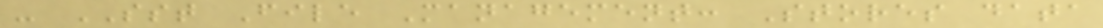- SST File Management: Stores data
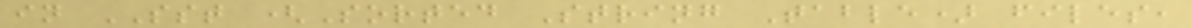in SST (Sorted String Table) files,
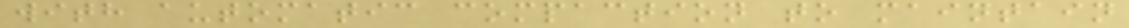with automatic compaction to maintain
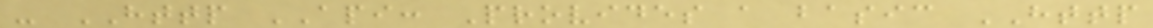- HTTP API: Provides a basic HTTP
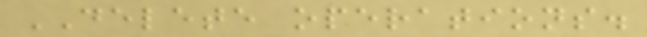DELETE operations.
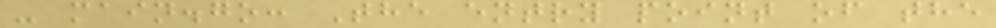- main.go: The entry point of the
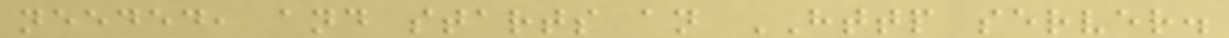needed, and starts an HTTP server.
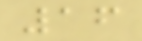16
